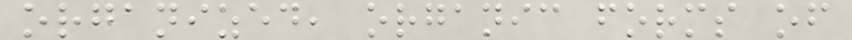organized, organic forms of
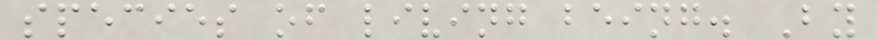species of living being. By
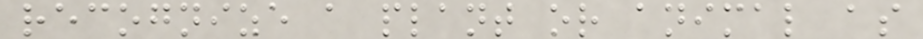recognize a plant or animal as
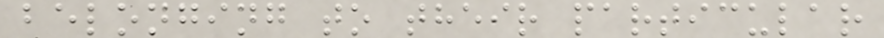belonging to their particular
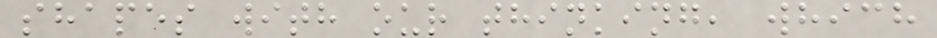shapes with our thinking, which
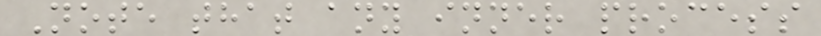Note that any inner process
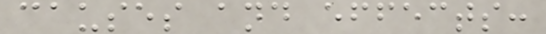causes and effects:
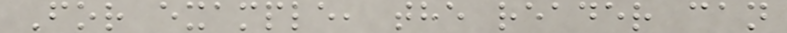For example, the reader can
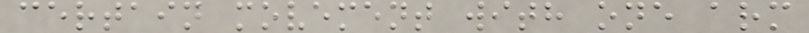certain movement with one arm
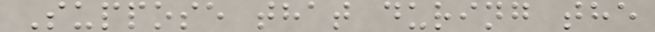Suppose that during the
